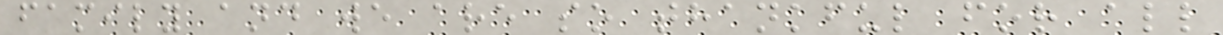family and we are so thankful for all
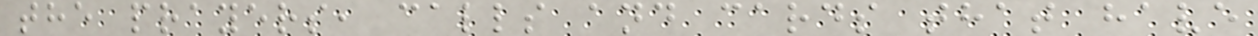the prayers, calls and cards that have
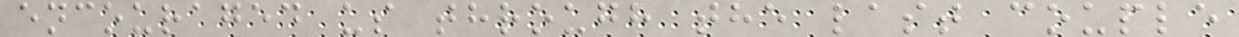encouraged us through the last couple
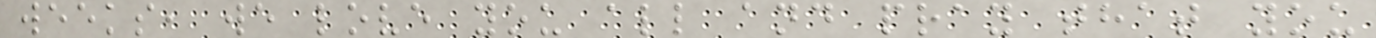weeks, we love you all and pray that you
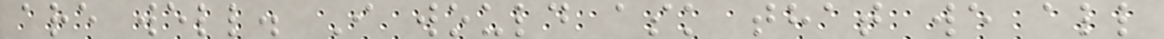are well. I would ask that we all
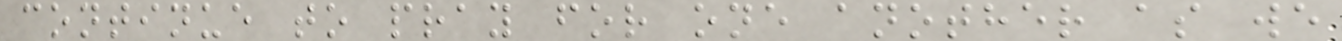continue to pray for one another as we
